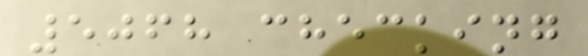5068 checking
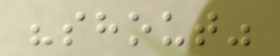"shout"
